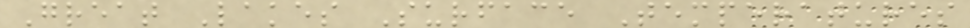Great Lakes Surface Temperatures
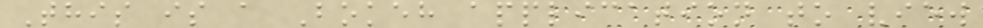This is a Bokeh application to view
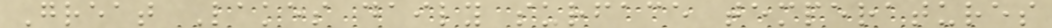Great Lakes daily surface temperatures
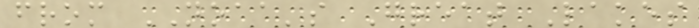from NOAA's Great Lakes
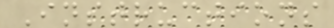Instructions
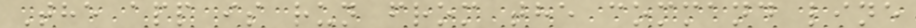The app is run from the command line
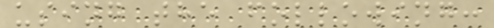using the following:
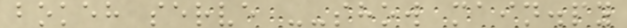bokeh serve --show main.py
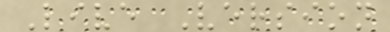Live Version
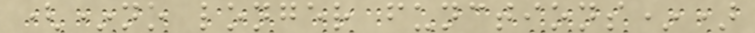(*no longer functions*)
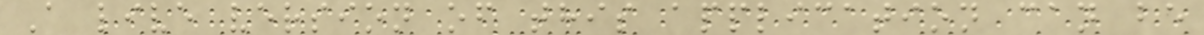A live version of this application can be
